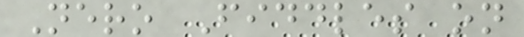Nero Fiddles on
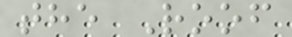the Roof
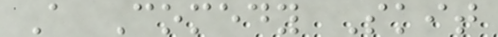A Comedy Skit
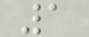1
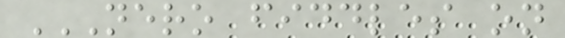NERO FIDDLES ON
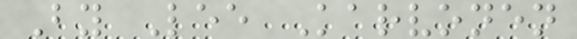By Lee Karvonen
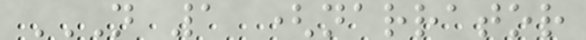N 1 (NARRATOR
